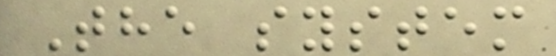The system
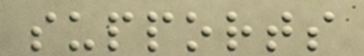supports
